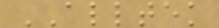ALLTEK
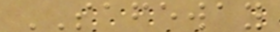SAFEWAY
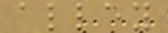alley
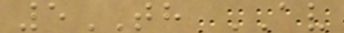5TH AV
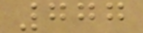777
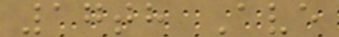17th Ave
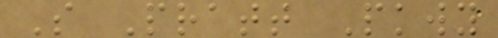S Pratt Pkwy
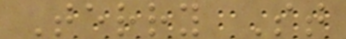Terry St
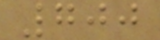700
